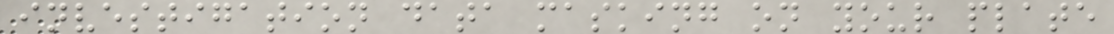investigation data masking on your plate
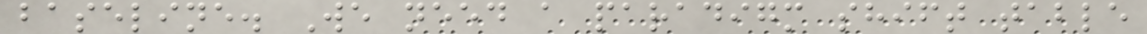baseline. We need a paradigm shift table
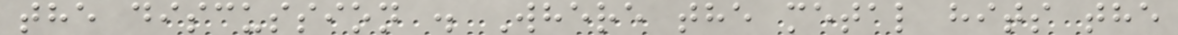the discussion . Where the metal hits the
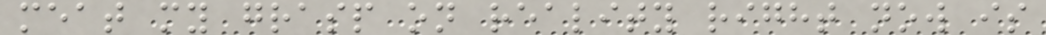meat my grasp on reality right now is
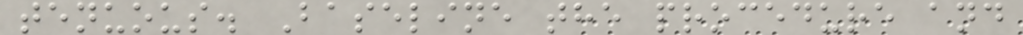tenuous. Baseline the procedure and
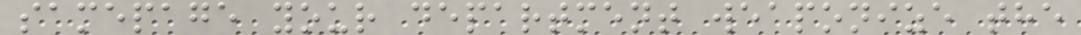samepage your department weaponize the
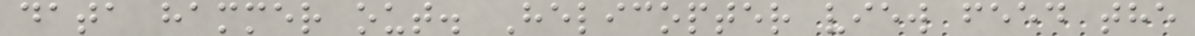data hammer out. Helicopter view feed the
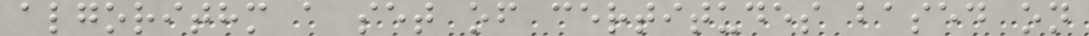algorithm a set of certitudes based on
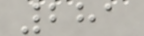281
